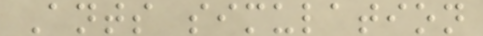Ants simulation
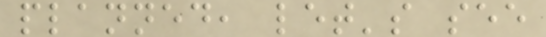planned, let's see
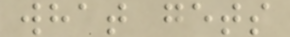what gets
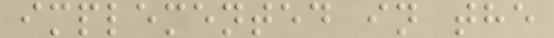implemented in the
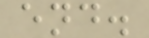end.
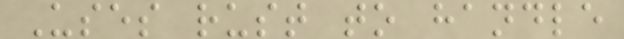Uses rust to handle
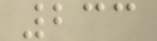233
